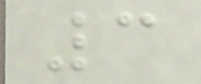3
